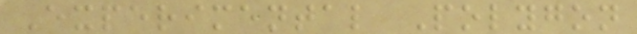Experimental Polygon
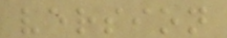version
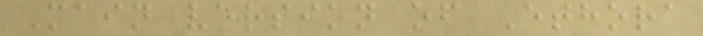Main version of Ethora
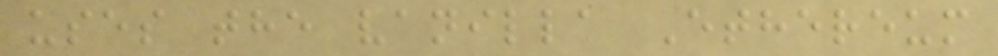uses the vanilla Ethereum
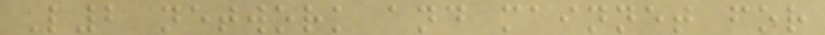L2 network and mainnet for
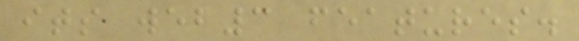its web3 features.
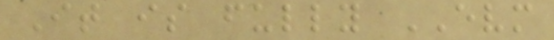It is fully EVM
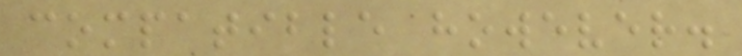compatible however.
